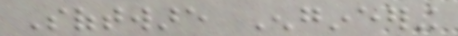Software Engineering
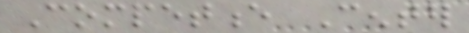Competence Center
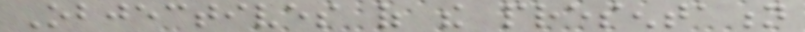Objectives of the presentation
